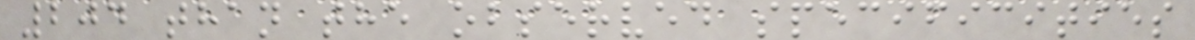204 than the observed specificities
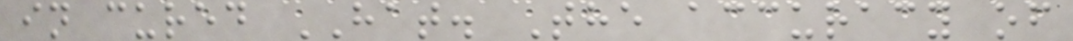in cured HAT. The accuracy of
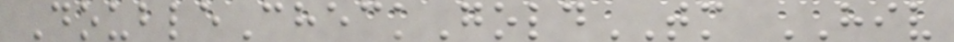DoubleCheckGoldTM HIV
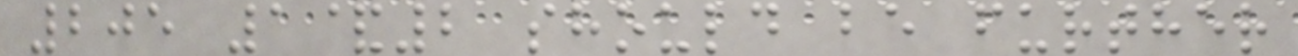205 1&2 should be further
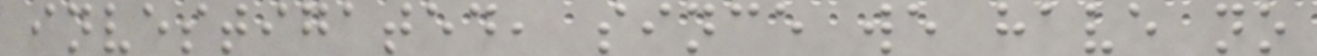investigated, since we have no
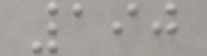190
